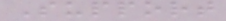Support
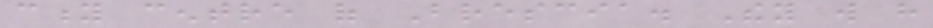city centre of Brescia. They will have
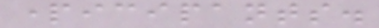participants.
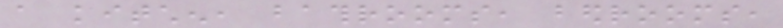a kitchen, bathrooms, bedrooms,
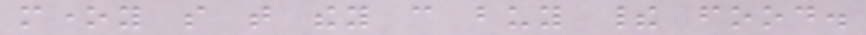money so that they can buy their food.
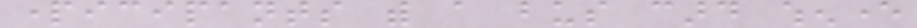participants with a bus card whenever
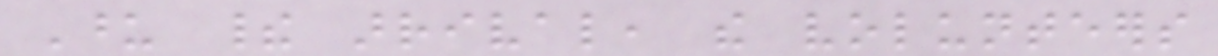Upon their arrival, the volunteers
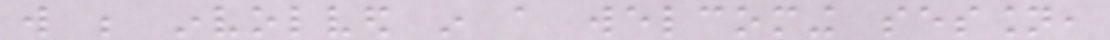will be involved in a welcoming session,
